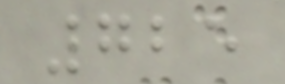725
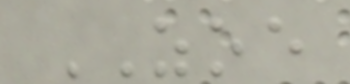ZOE
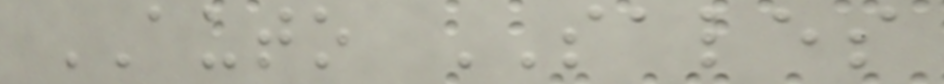AUTO SALES
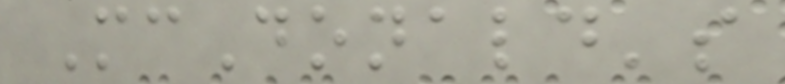McDonald's
